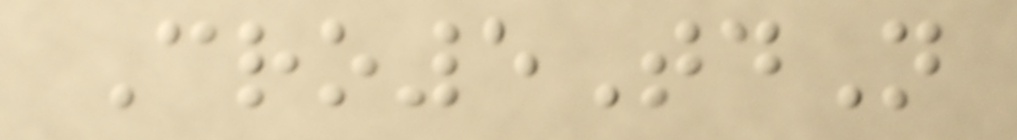Cro5TdN
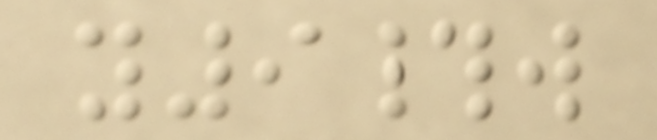y9#w
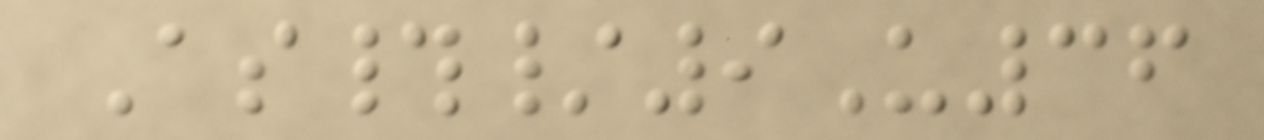As#/9U36
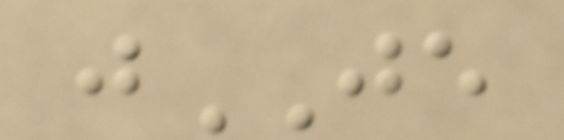jJE
